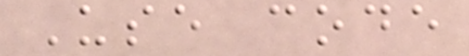Use code
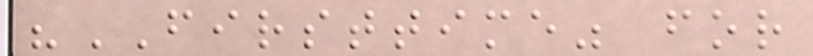"FIRSTTIME" for
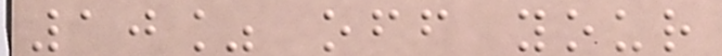10% off your
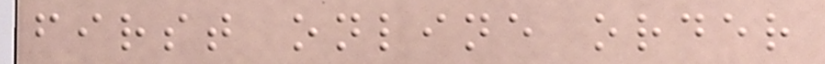first online order
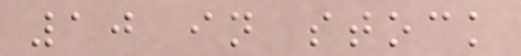10 in stock
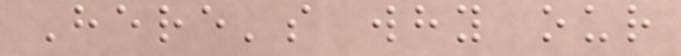Here's why our
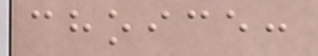choice:
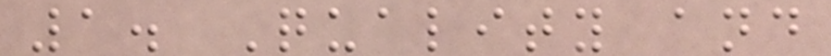1. Quality and
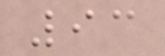93
